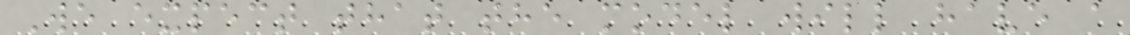We expect that the model will have a
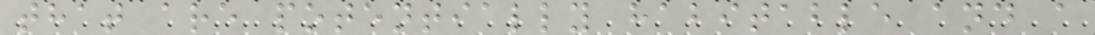that are potentially habitable and a
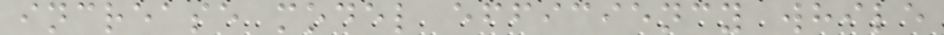increase model efficiency while
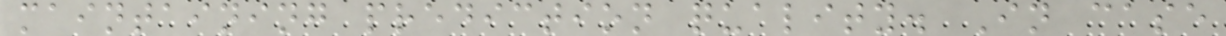maintaining prediction quality. In case
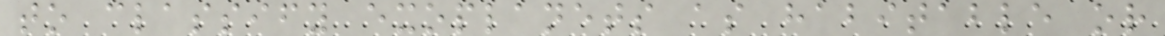to classify exoplanets as habitable or
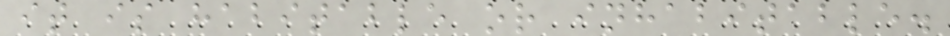it is habitable or inhabitable.
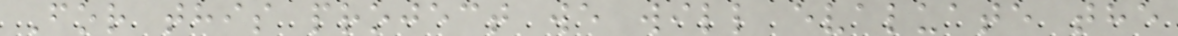For this project we will evaluate the
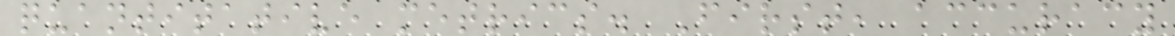quantitative metrics. First, accuracy
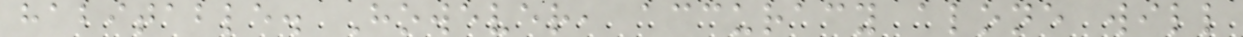habitable. However, accuracy alone will
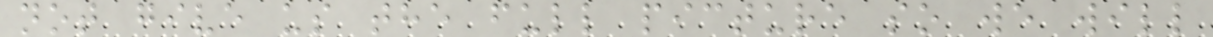not give us the full picture so we will
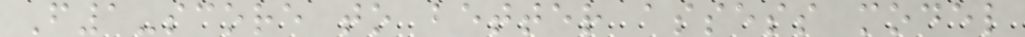F1-score to better assess model
